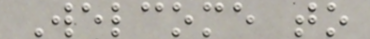Welcome to
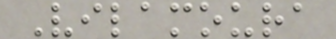Vilamoura
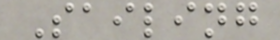Sailing
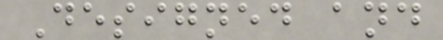Designed and
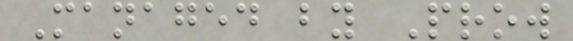Managed by Prow
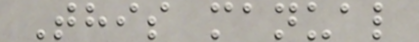This manual
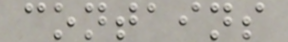contains
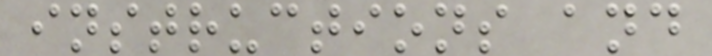instructions and
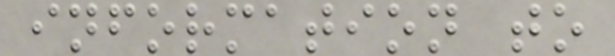information to
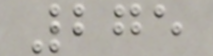275
